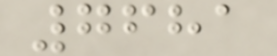7681
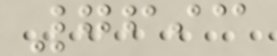7693
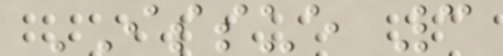ISSUE 3
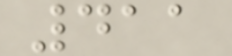411
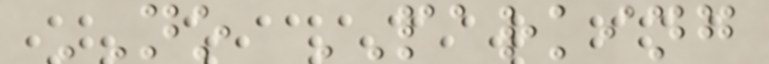NO PARKING
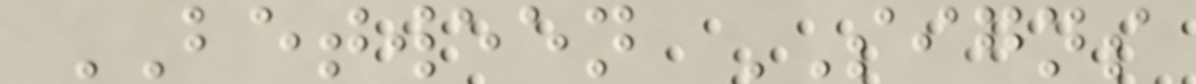BETWEEN SIGNS
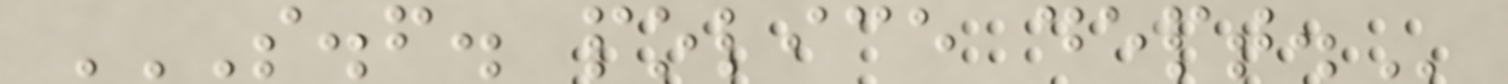S.F. POLICE DEPT.
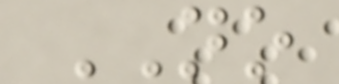NO
